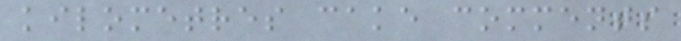kilometres cake comments
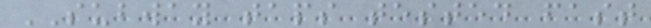SUBWAY taps tested fast
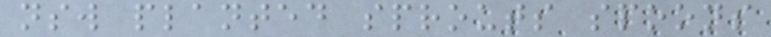nsw planted sprouts spoons
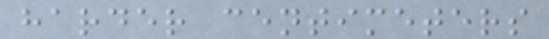harder centimeters
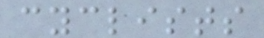cyclists
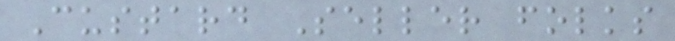Custard Seller folks
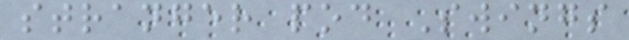stranger pod Swings
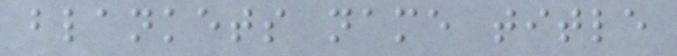blankets name title
